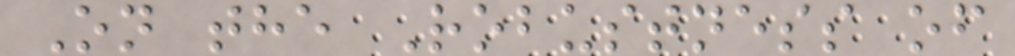On the Robustness of
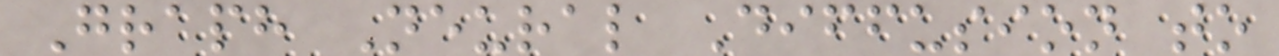Graph Neural Diffusion to
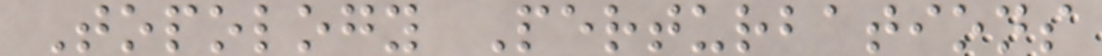Topology Perturbations
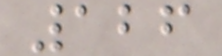126
